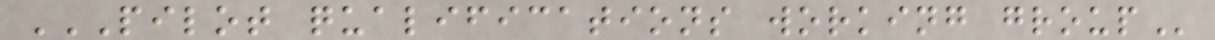PILOT QUALIFICATIONS WORKING GROUP
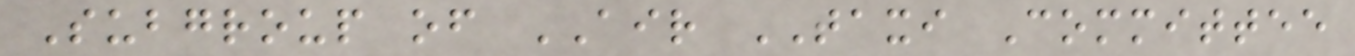Subgroup of AIR TAXI Committee
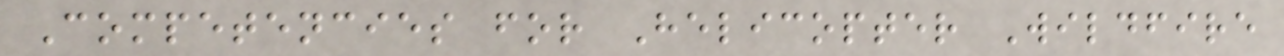Competencies for Helicopter Wildfire
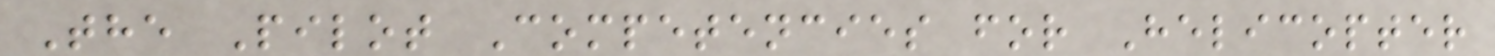The Pilot Competencies for Helicopter
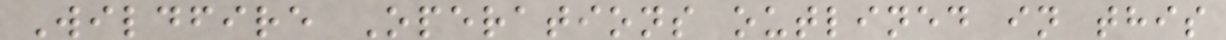Wildfire Operations outlined in this
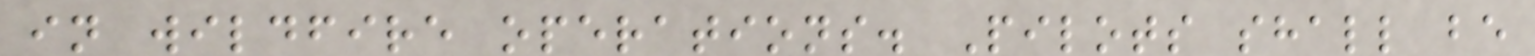in wildfire operations. Pilots shall be
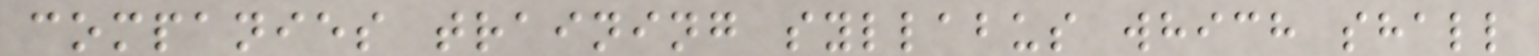companies training syllabus which shall
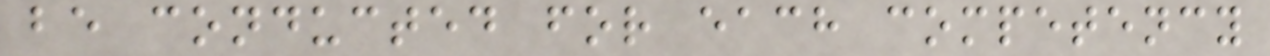be conducted for each competency
